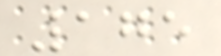175
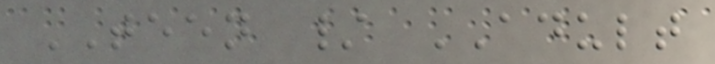TEEN / ADULT
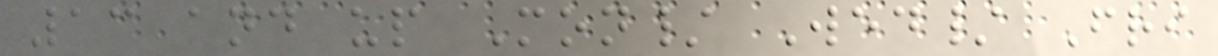13 and up Mon/ Wed/ Fri
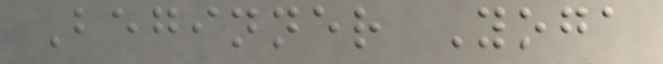Beginner Yoga
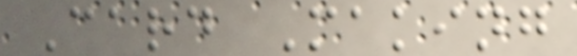Card Making
